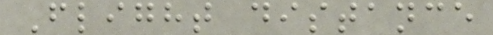Flight distance
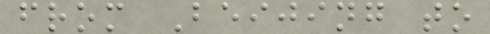from Beijing to
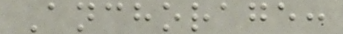Anchorage:
